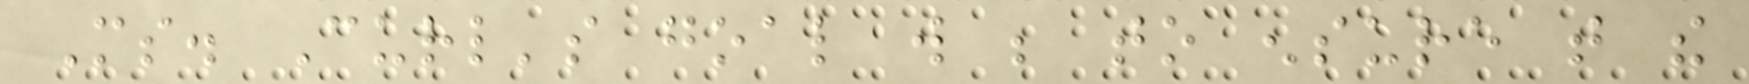Ms. Curl's goal will be to ensure that the
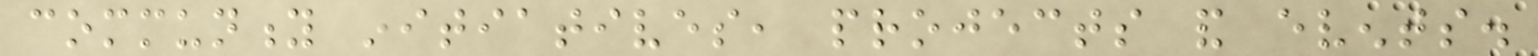community initiatives, projects and events.
